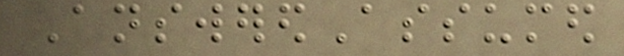AnsweredAssumed
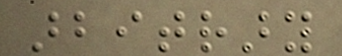arbitrary
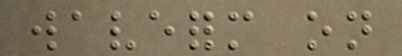waveform on
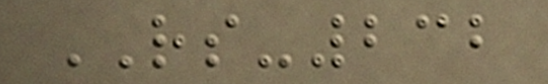RS-232
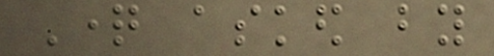Question asked by
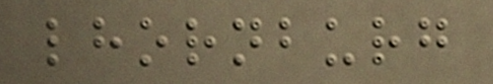lhornburg
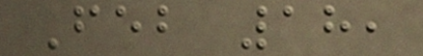Feb 18,
